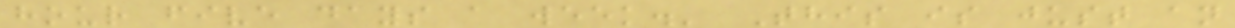hour five days a week.' This is just an
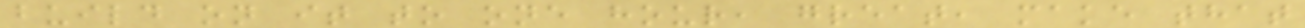build on it to one hour, great, make that
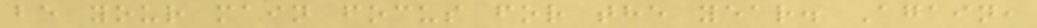be your main focus for the year. Again,
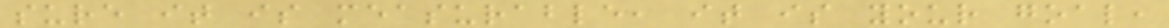sure it is measurable, it is your goal,
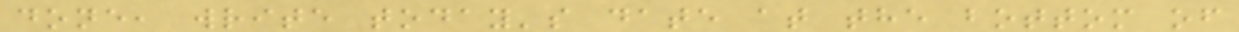done, write today's date at the bottom of
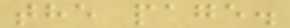the page.
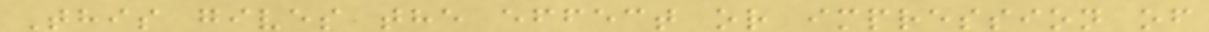This gives the effect or impression of
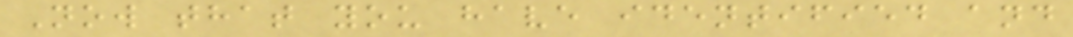Now that you have identified and
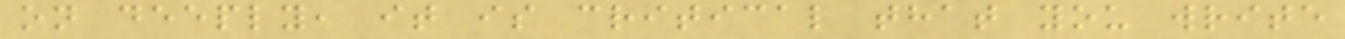on deeply, it is critical that you write
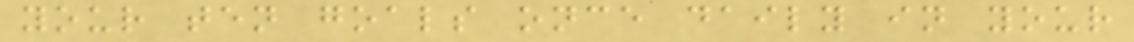your ten goals once daily in your
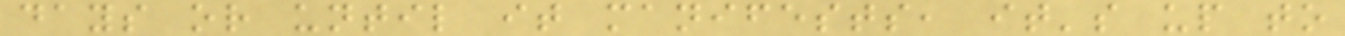days or until it manifests, it's up to
